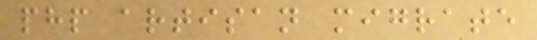php artisan migrate
